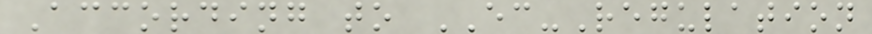According to EC-Regulation
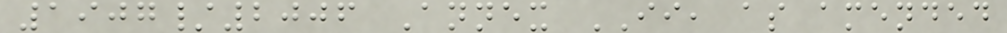1907/2006 Annex II, as amended
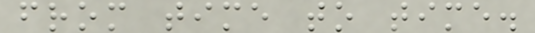from time to time.
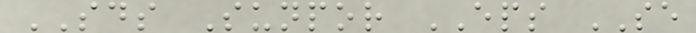SDS Sunpor EPS SE
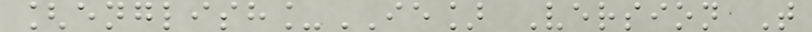[english_IE] Version T
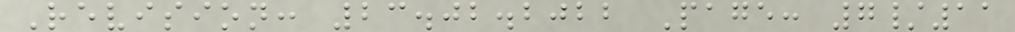Revision: 23.02.2022 Page: 7/11
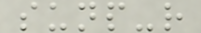sunp-r
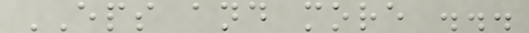EPS and more ...
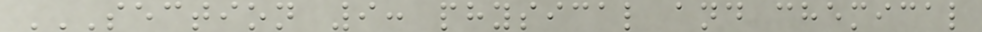SECTION 9: PHYSICAL AND CHEMICAL
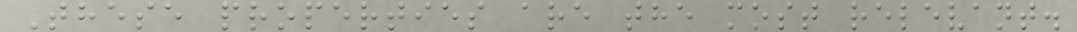These properties are the most relevant.
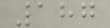187
